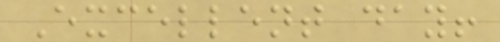Excellent day!
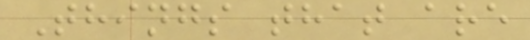Things that are
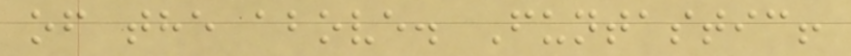of the above. Funtastic!
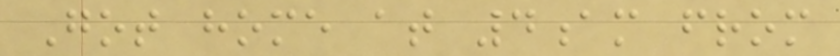Got home at 4am from
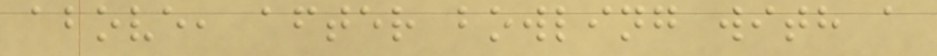above, after bowling with a
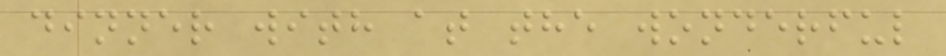dinner with at the wonderful
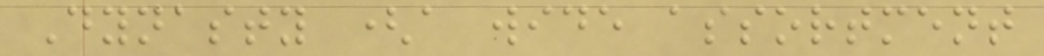Dynasty (a wide assortment
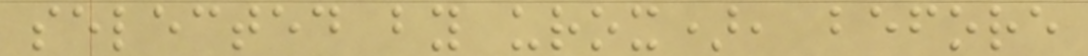selected by urox), before
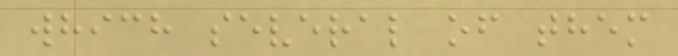which several of them
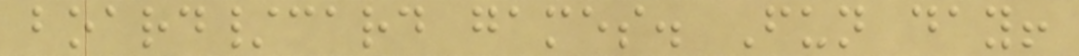board/card games. Fun day!
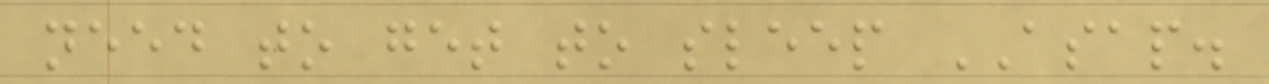need to get to sleep ASAP.
